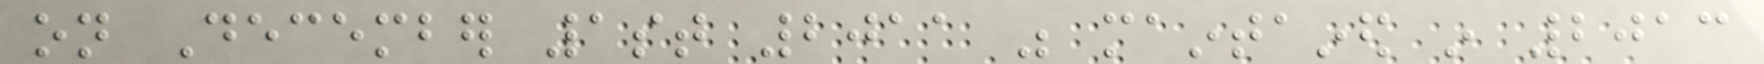on December 1st 2011 was maintained in 2013
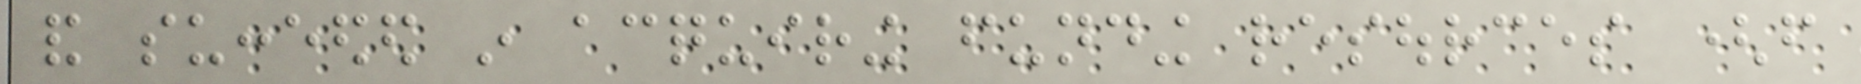and succeeded in acquiring funding resources (from
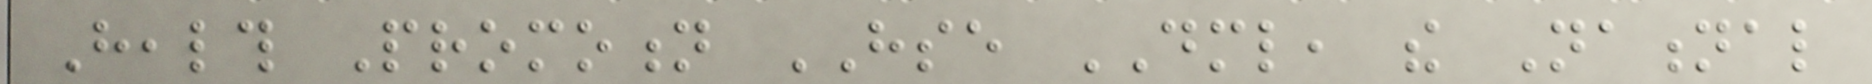Health Promotion HSE DML, the National
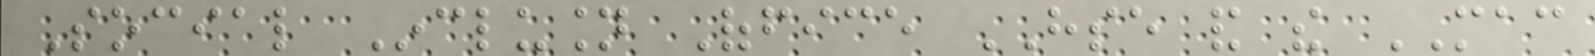Social Inclusion Office HSE and the MAC
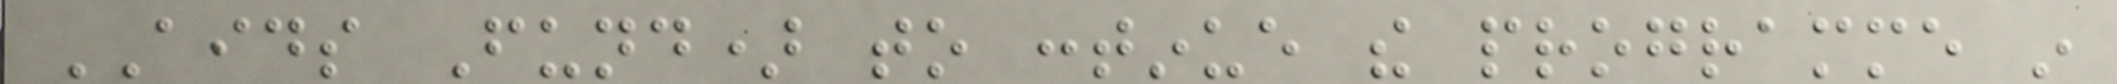AIDS Fund) to continue the programme in
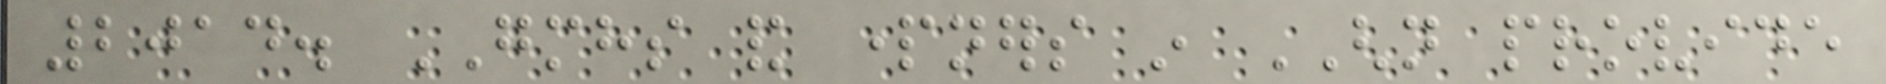2014. GMHS and partners in GHN provide
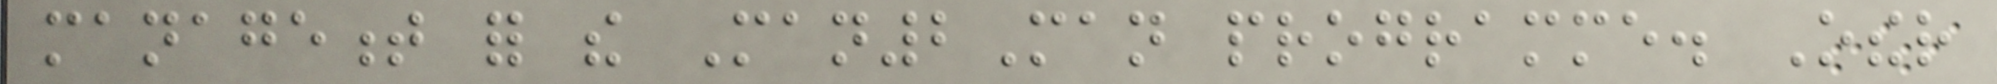management for the Man2Man programme. Other
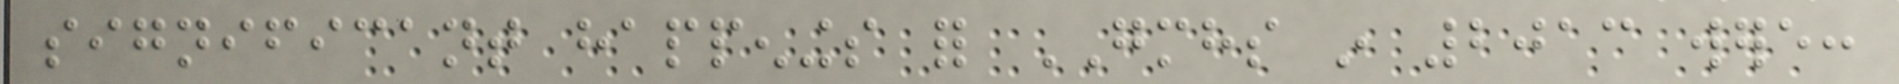significant happenings for GMHS in 2013 were:
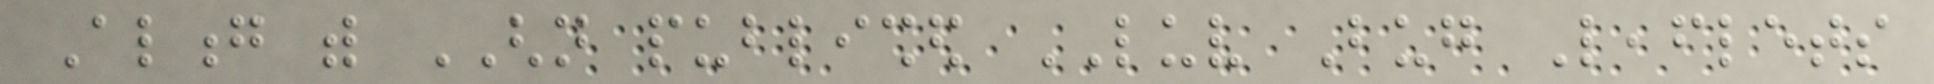Along with GHN published LUV Bug Leaflets
